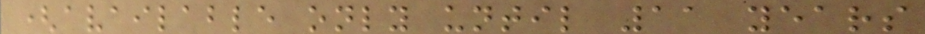(available only until 11 years
